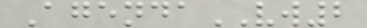AgendaVW2
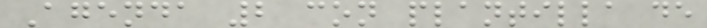Agenda 2 con plantilla de
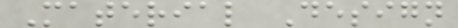Material Design
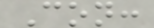Con:
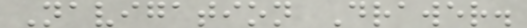Navigation Drawer.
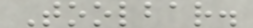Toolbar.
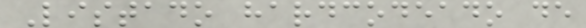Listado hardcodeado de
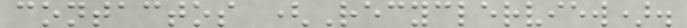contactos (Recyclerview).
